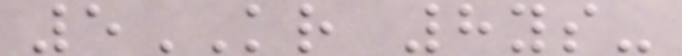5KR 8ys-
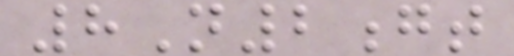8N2gt
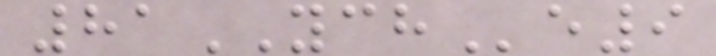81YCHe9
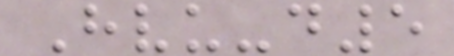Hvu-d5
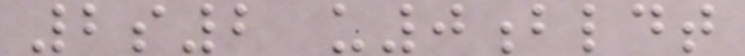2s2 u0bldt
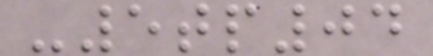-5tp04
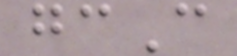gcC
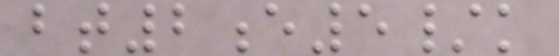bt2e5/k
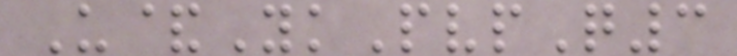U&YkPvpQ3
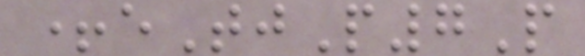+eTjP7P
